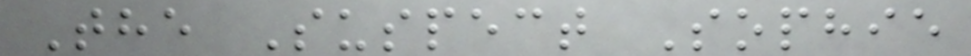The Suspect Sophie
